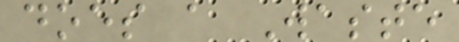does a Waste
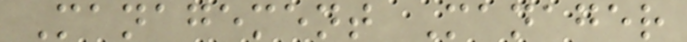Management Manager
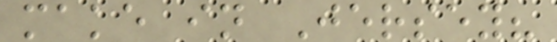make in Jersey?
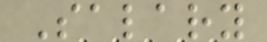Salary
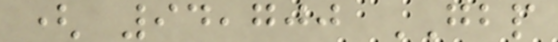( 94,700 GBP
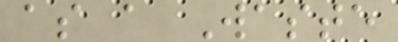as a Waste
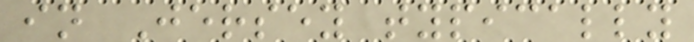in Jersey typically
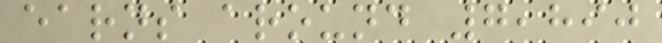earns around 7,890
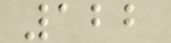122
